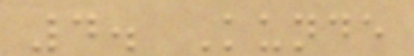4. Kunde
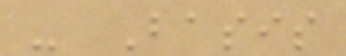- Basis
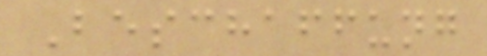Beschaffung
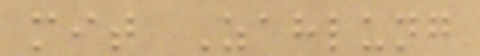mit Zahlung
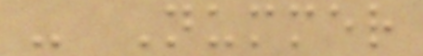- Nummer
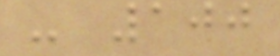- 100
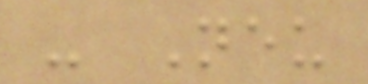- Neu
